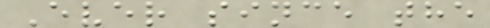Ever since the
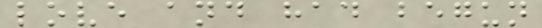love and had begun
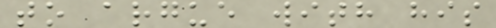to argue with his
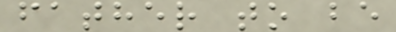father to be
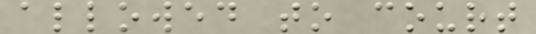allowed to court
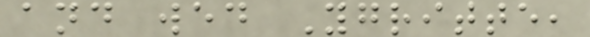and wed Ygritte,
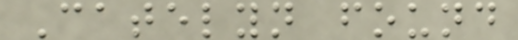Catelyn found
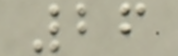26
